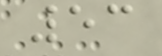53
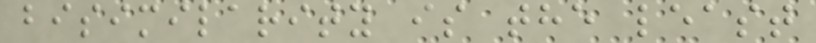bisimilarity is the least
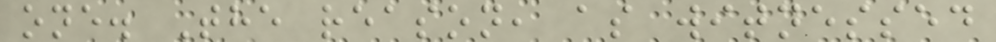one. The reason, as witnessed
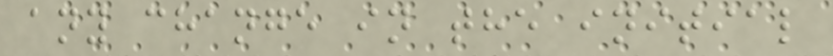any change in the initial
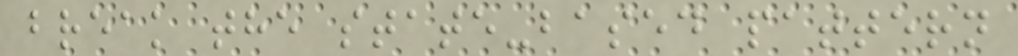break the state-based pattern
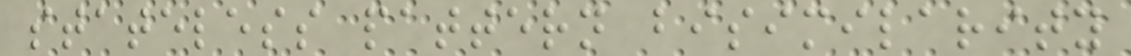stateless pattern bisimilarity
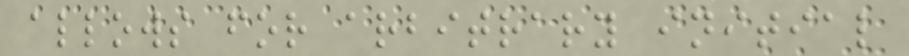allows for arbitrary initial
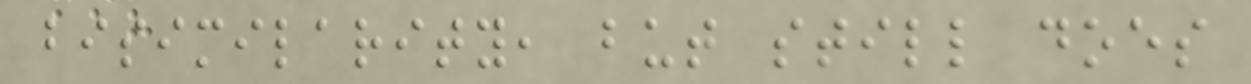bisimilarity, but still does
